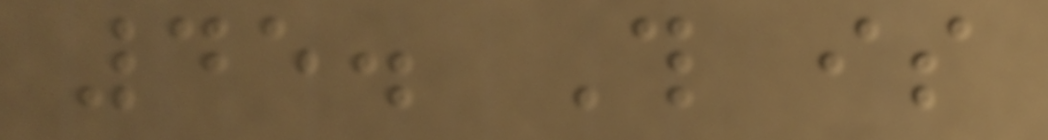45. This is
